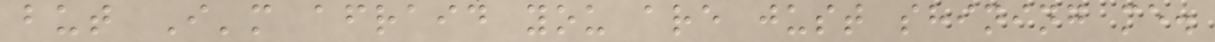but I'm afraid you are just shining me.
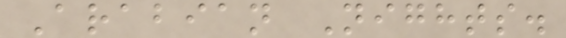Arabian Nights.
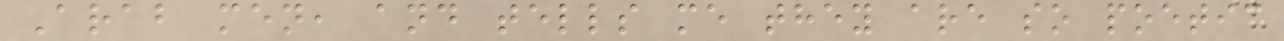Arab men, and tells me they are so poetic
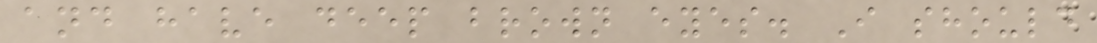and have deep brown eyes. I should
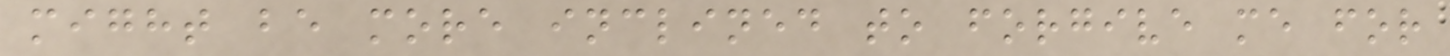might be more inclined to forgive me for
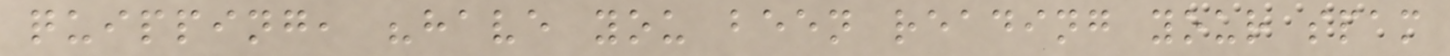quipping, "have you been reading your spam
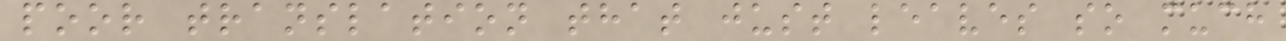poor translation that just leaves so much
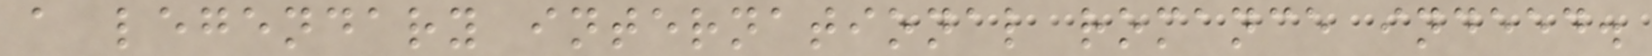a legendary international romance indeed.
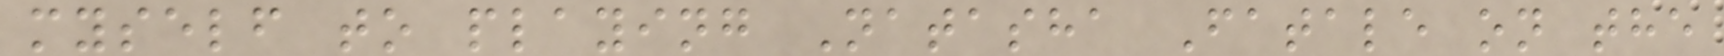myself to playing Natasha Fatale on the
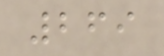269
